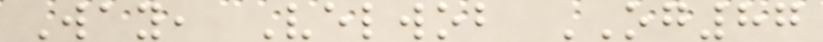Way, Velwob OG87
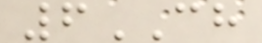6CH
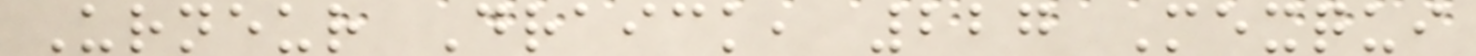Urneur Draick, 227 Mexqui
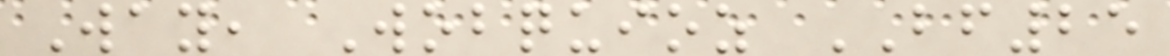Way, Wobquioz BF25
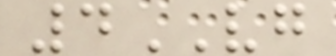4VG
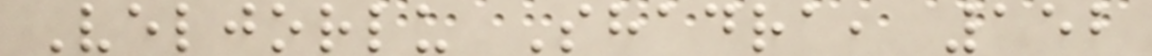Veljorlu Shadra, 152
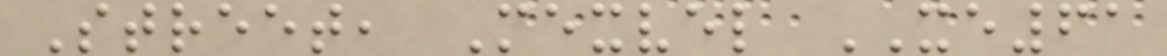Street, Mexvel XE61
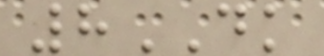8DK
